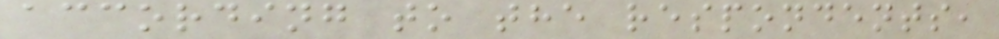according to the respondents,
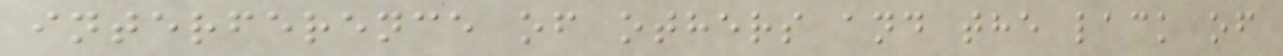interference of others and the lack of
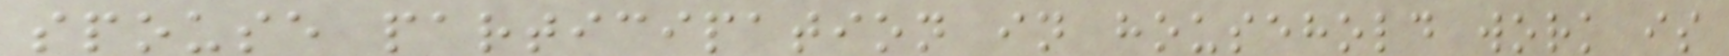spouse participation in household work is
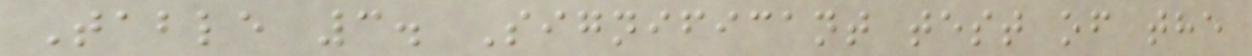Table 3. Significant test of the
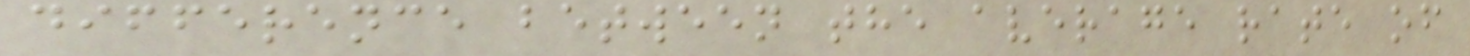difference between the average rate of
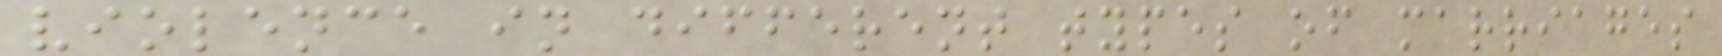violence in different types of marriages
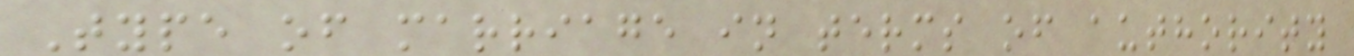Type of marriage in terms of authority
